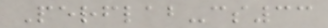Perflab-cs33
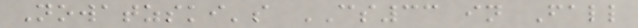Nowatzski's CS33 in Fall
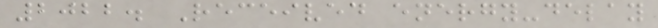2022. Received energy-delay
